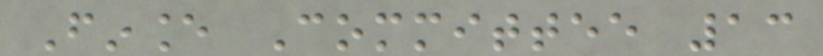Finance Committee 13
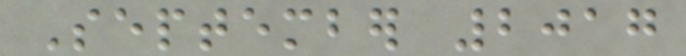September 2017
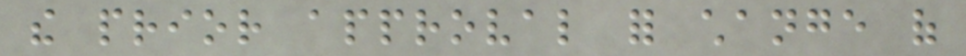the prior approval for change of
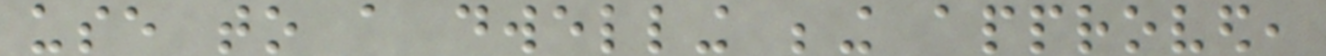use to a dwelling being approved,
